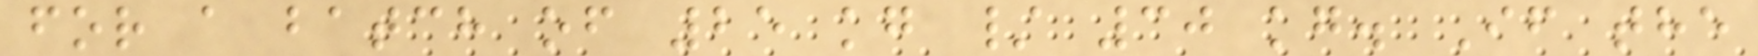for a batch of 25 kg / 30 kg. If the
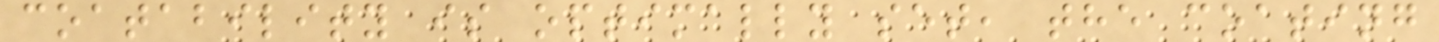coatability is optimally set, the coating
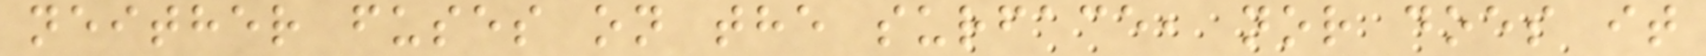neither fuses on the surface, nor does it
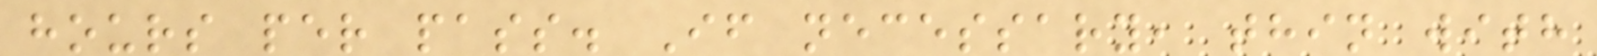hours per pass. If necessary, thin with
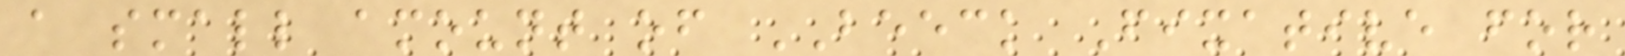a small amount of BEECK Fixative for
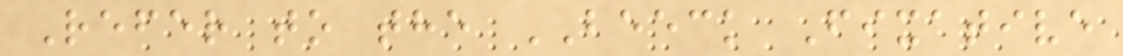Refer to the BEECK Fixative
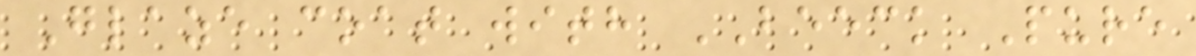Glaze coat with BEECK Pure
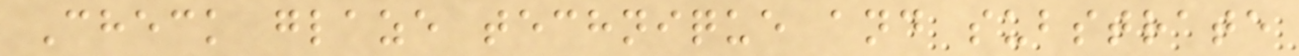Check glaze technique and substrate
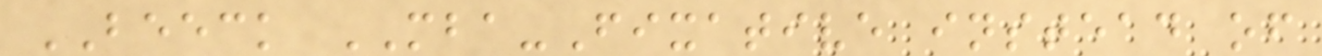BEECK MBA-Fixative instead of
